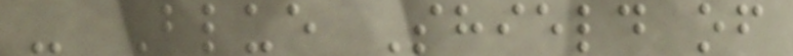- Blue Shield of
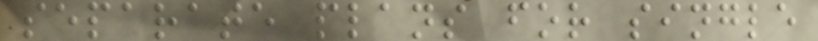separate plans for single
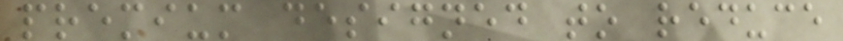premium designed to reduce
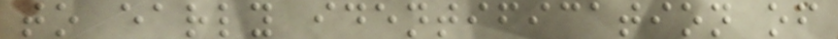to early identification of
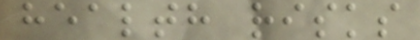health risks
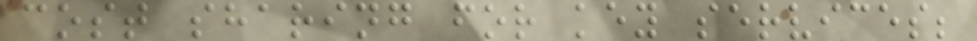cost sharing for key services;
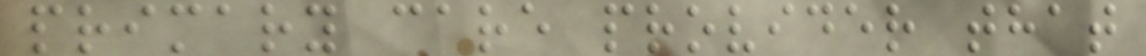primary care provider that
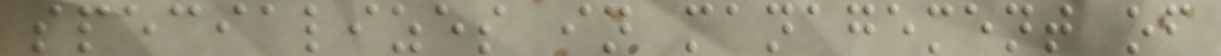specializes in management of
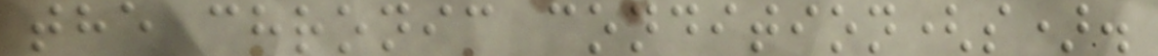the chronic condition(s).
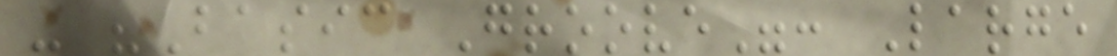- "Basic Groove": Large
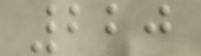220
